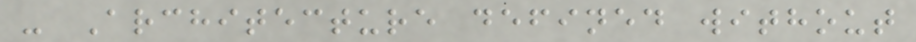- Architecture defined without
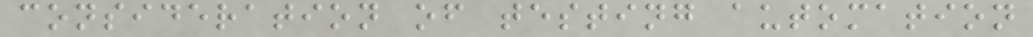consideration of testing automation
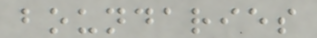boundaries
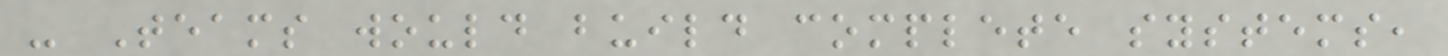- Teams would build complete systems,
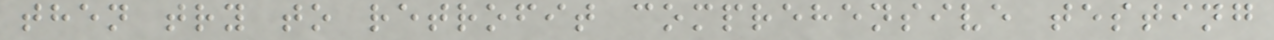then try to retrofit comprehensive testing
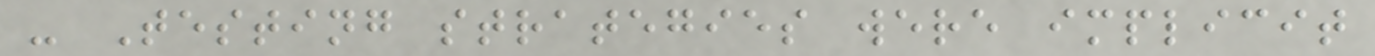- Testing strategies were implicit
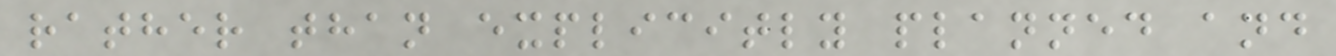rather than explicitly planned and
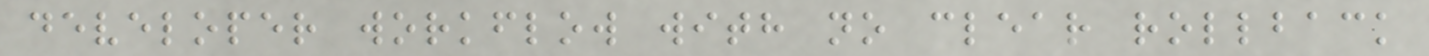developer workflow with no clear rollback
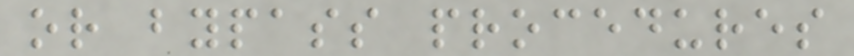or bypass procedures
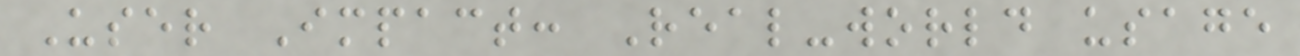User Impact: Real-world usage
